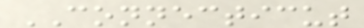CONNECTICUT
